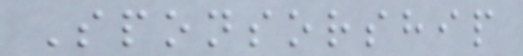Sponsorship
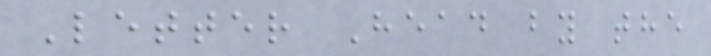Letter Head by the
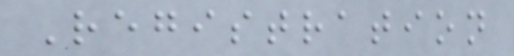Registration
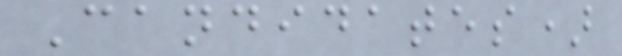Candidates)
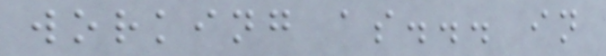working as... in
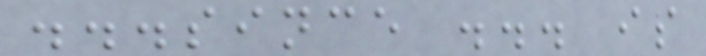...since ... is
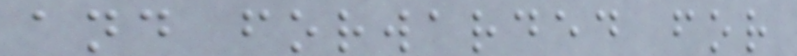and forwarded for
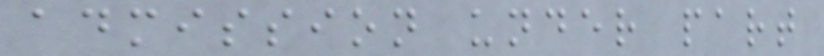admission under part
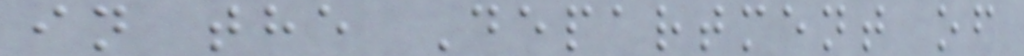in the Department of
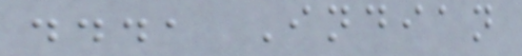..., Indian
